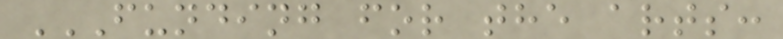FUNDING FOR THE ARTS:
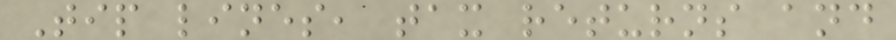Tip lines, tax returns and
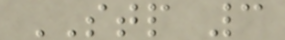STP 3
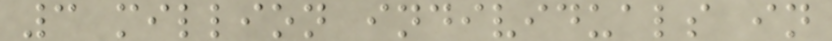3 million individuals in
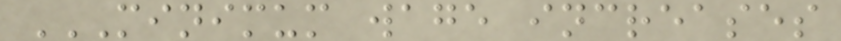MINIMUM WAGE INCREASES
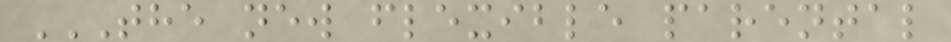THE NEW FLEXIBLE PARENTAL
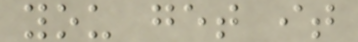you get it
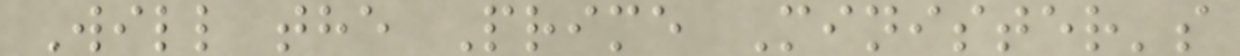Will the Prime Minister's
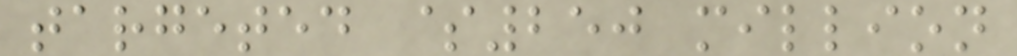targeted $250 million
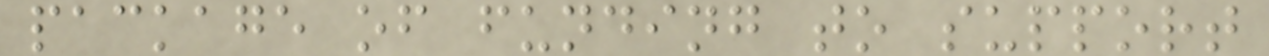package of funding to support
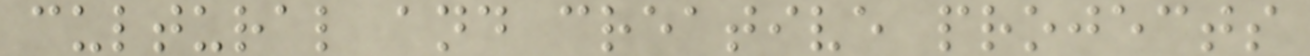cultural and creative projects
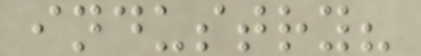industry?
